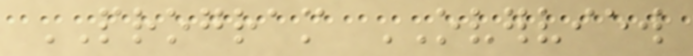PROGRAM OVERVIEW
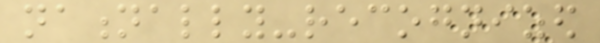nationally-recognized
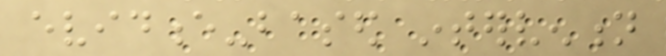evidence-based intervention
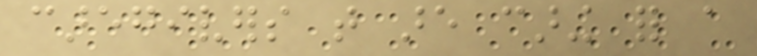caregivers that are caring for a
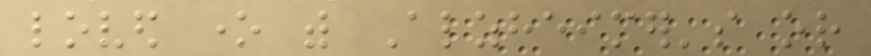loved one with Alzheimer's or
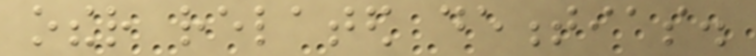other related dementias.
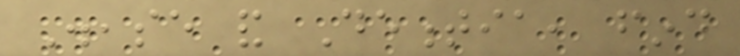Disease and Dementia, find
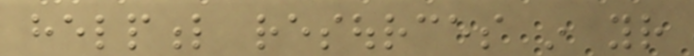helpful resources in your
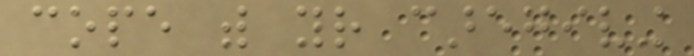cope with your caregiving
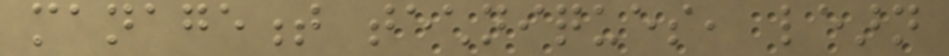management techniques, learn
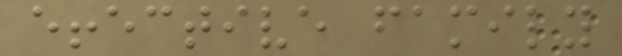effective family
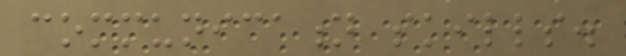communication skills.
